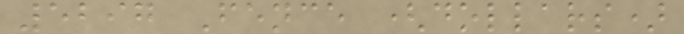5297 Fence (dollars)
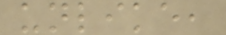unlike,
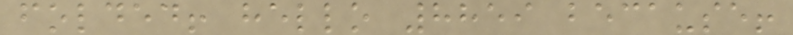folded! hello 8859 because!
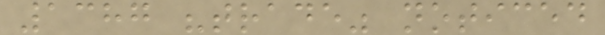1387 "trade" noticed
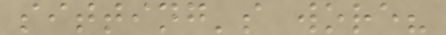sitting's wore?
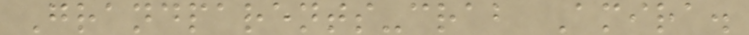Grandparents-crab Amira.
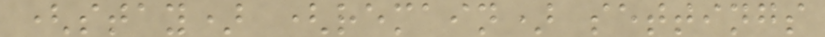(stay) (remain) settings
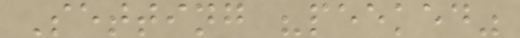Setting "peeked"
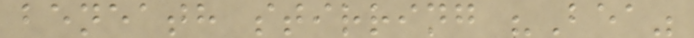beneath stirring "Bea"
